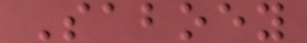Saboey
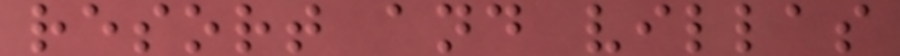resort and villas
